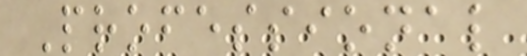Professional
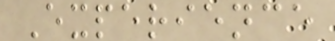Experience
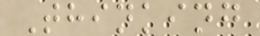Thinking
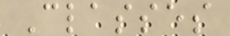Classes
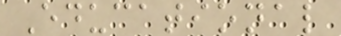Educational
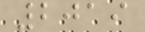2019
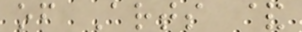of Arts &
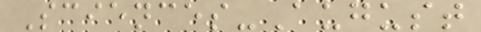Sciences-August
